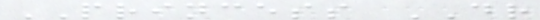PRINCESS DR
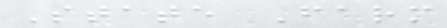State Farm
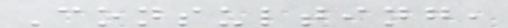Consulting,
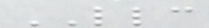LLC
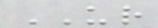UR
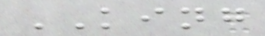KING
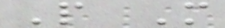P M
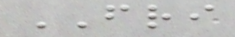FRI
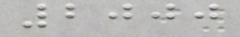2000
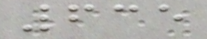635
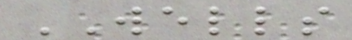WELLS
